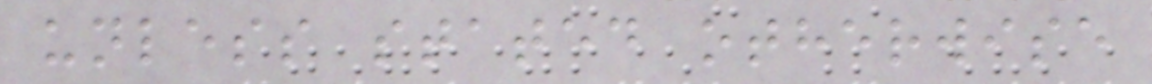unless stated otherwise
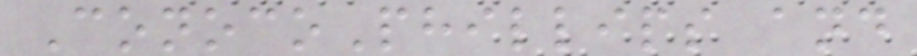ConocoPhillips and
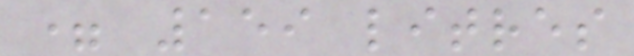= 159 litres
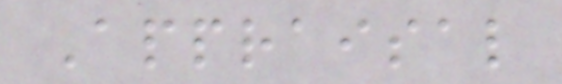Appraisal
